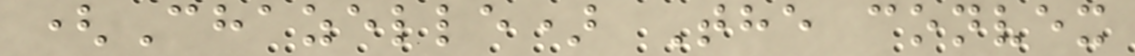(Chazelle) The convex
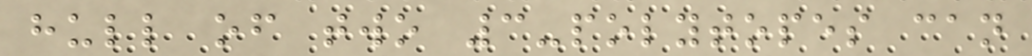hull of two 3-polytopes can
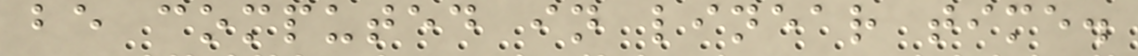be computed in linear time.
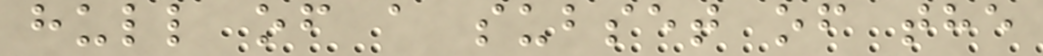hull of a subset of the
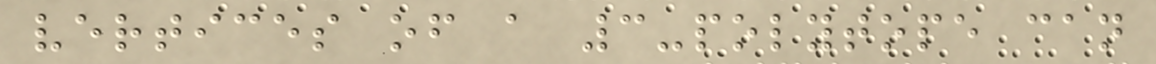vertices of a 3-polytope can
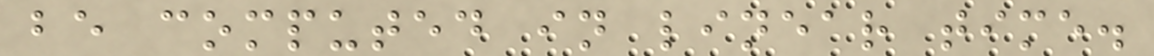be computed in linear time.
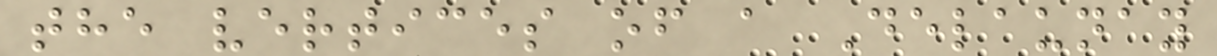the vertices of a Delaunay
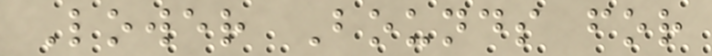Lower Bounds for
